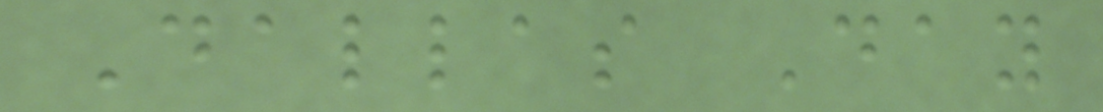Dallas Day
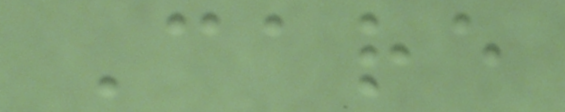Care
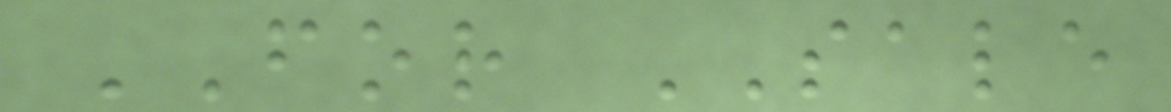FOR SALE
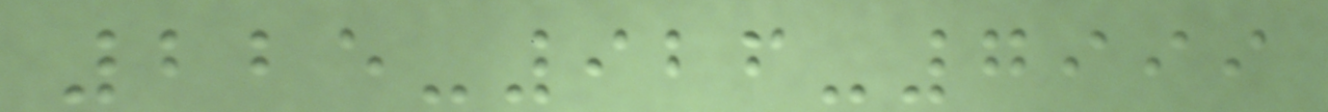225-926-7999
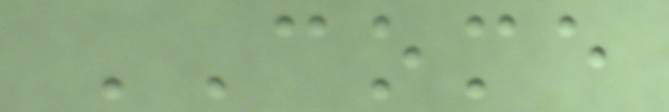COME
